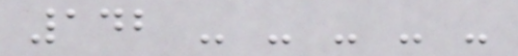142 - - - - -
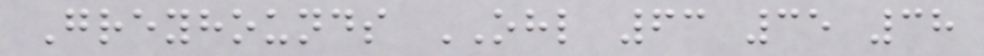Greyhounds OHL 63 35 38
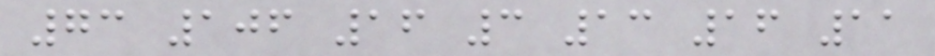73 106 16 3 13 16 11
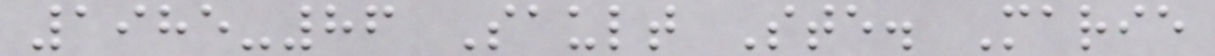1985-86 Sault Ste. Marie
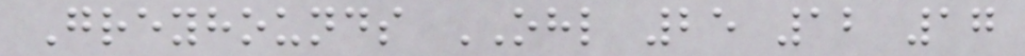Greyhounds OHL 25 12 17
